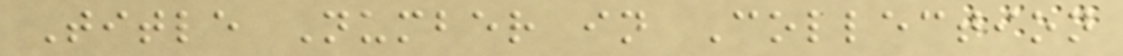Title Number in Collection
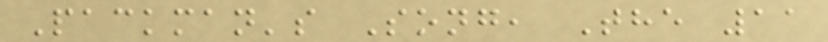Packman's Song, The 11
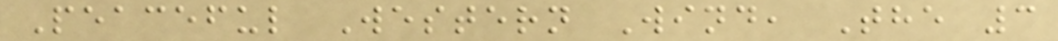Peaceful Western Wind, The 3
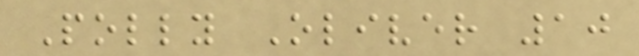Polly Oliver 10
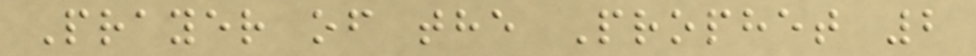Prayer of the Prophet 2
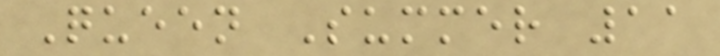Queen Summer 11
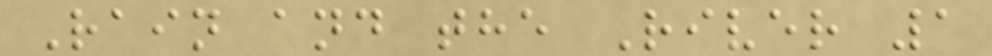Rain and the River 1
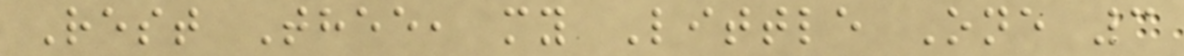Rest Thee, my Little One 3
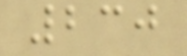230
